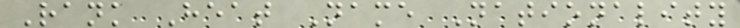Rank Heat Name Nationality
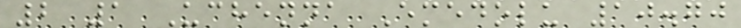2 1 Uchenna Emedolu 10.70
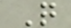Q
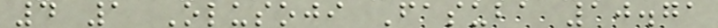4 1 Olusoji Fasuba 10.71
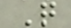Q
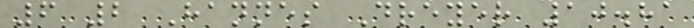6 2 Hannes Dreyer 10.81
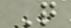Q
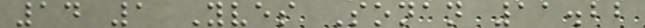14 1 Yves Sonan 11.22
